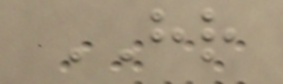HR
